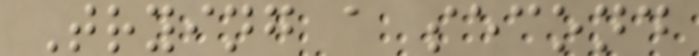Trying a second
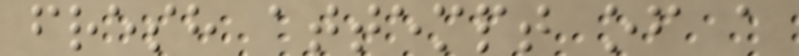fresh attempt of a
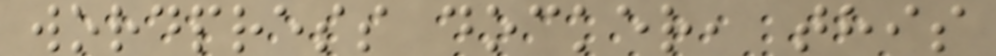wordpress docker, this
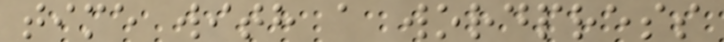time with a wordpress
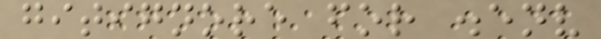gitignore for .env
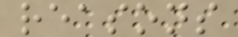reasons
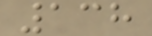138
